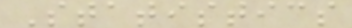Statistics
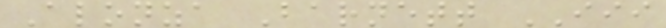Alonza Barnett III
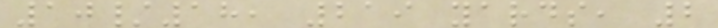10/18, 219 yards, 2
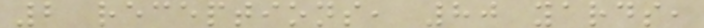2 receptions, 80 yards,
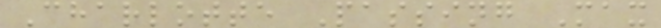Charlotte Passing Max
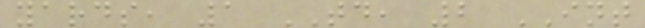yards, 1 TD, 2 INT
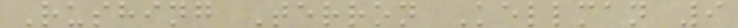Rushing Terron Kellman 9
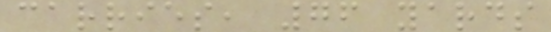carries, 76 yards
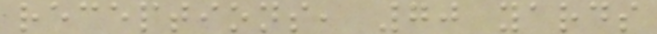receptions, 70 yards
